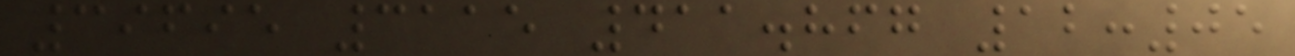39695 3115 411.867 12:05
